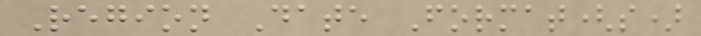Region Date Format(s)
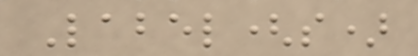Label(s)
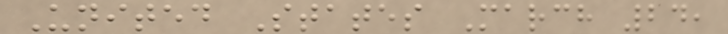United States March 24,
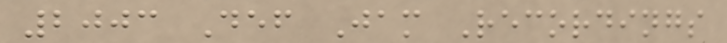2003 Def Jam Recordings
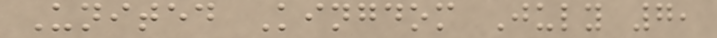United Kingdom July 7,
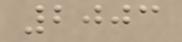2003
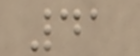41
